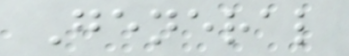General
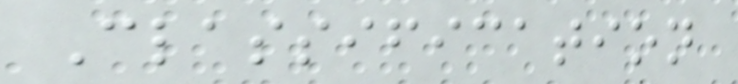Classification
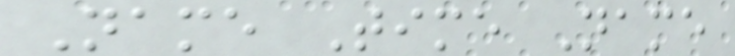Name Time Name
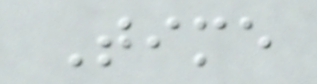Time
